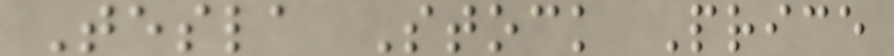Tesla Stock Price
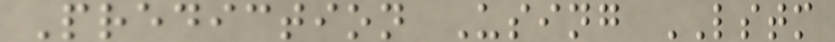Prediction Using LSTM
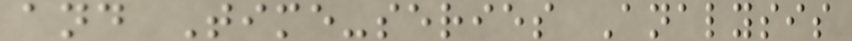and Time-series Analysis
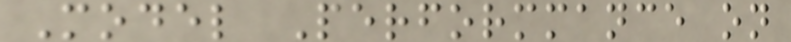Model Performmance on
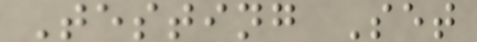Testing Set
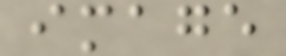image
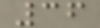36
